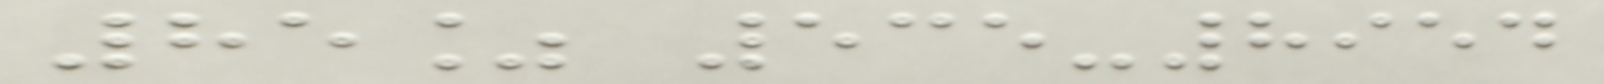85% 535-8954
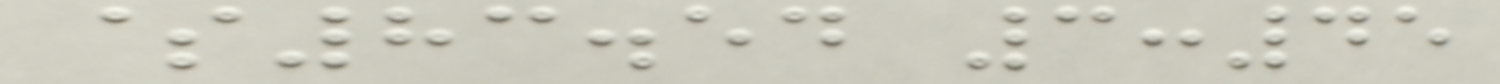$83.54 3:45
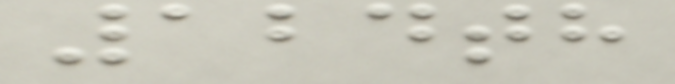124th
